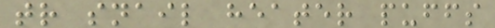tr snail heater puffs
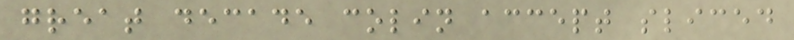great decade colin accept sliced
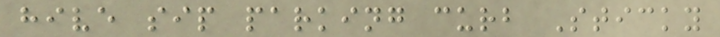hive sip parking curb Sticky
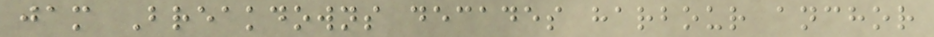jam Breakdowns decades harbour anchor
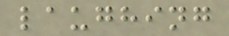laughing
